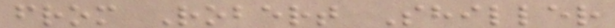from Robert Shiller
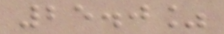25.0%
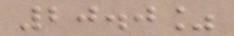20.0%
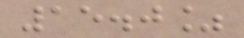15.0%
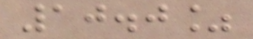10.0%
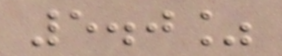5.0%
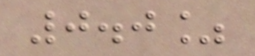0.0%
